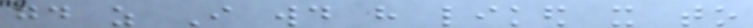good as I would have liked it to
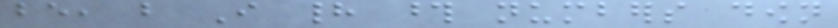be, but I had those numbers down
